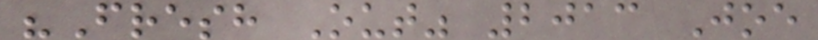"Fresh Out" 2013 Joe
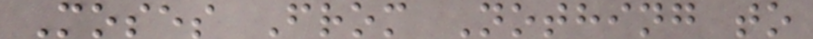Moses From Nothing to
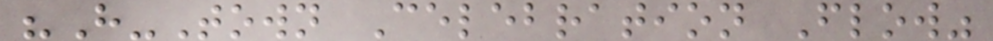"H-Town Celebration Flow"
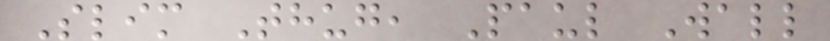Slim Thug, Paul Wall
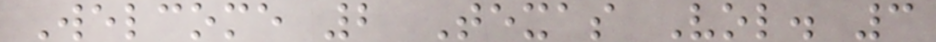Welcome 2 Texas Vol. 3
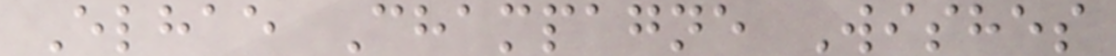Elhae Champagne Wishes
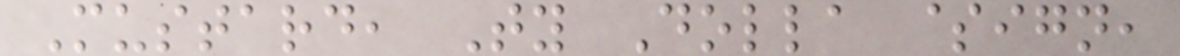Mustard, Ty Dolla $ign,
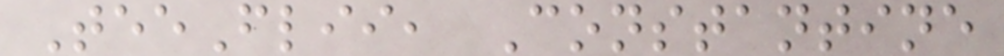TeeFlii, Constantine
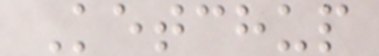Ketchup
